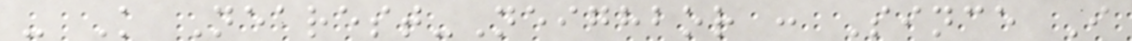- K Nearest-Neighbor : Since I
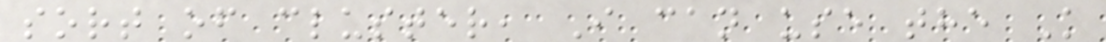sort of cluster, I can use the K
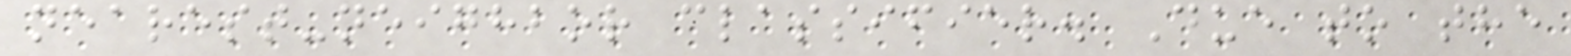nearest-neighbor classifier. Due to the
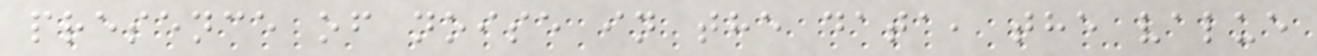presence of noise in the data, the value
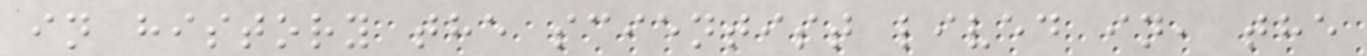in history the scientist lived in, the
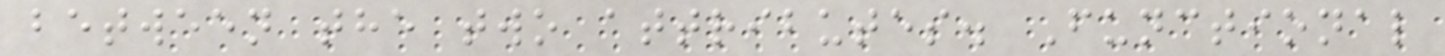between the two attributes. Functional
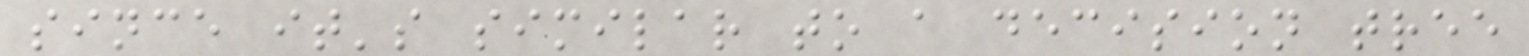since it's similar to a decision tree
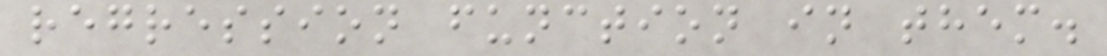regression function in them.
